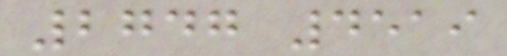2747 4519
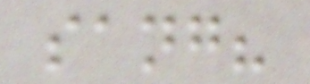sang?
